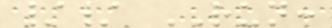// RUN:
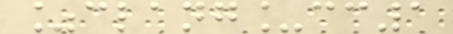%clang_cc1
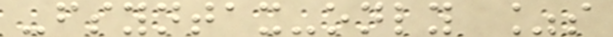-fsyntax-only %s
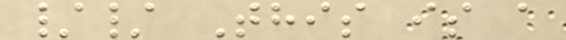// This is a
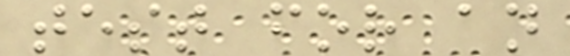test for an
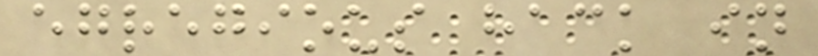egregious hack in
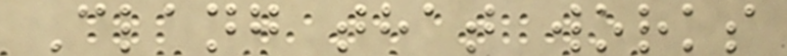Clang that works
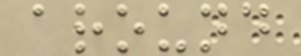around
